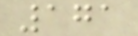171
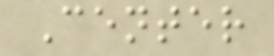Center
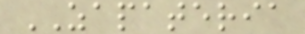ZAPATERIA
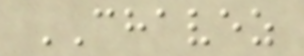CHAVEZ
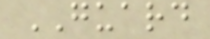GUARD
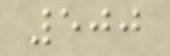500
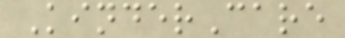KinderCare
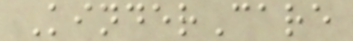KinderCare
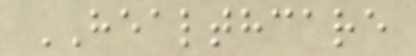HEALTHCARE
